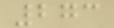273
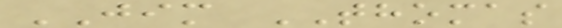JIM THOMAS
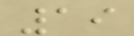19
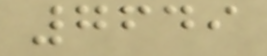7649
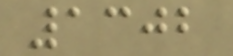1302
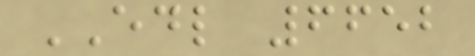EDL 6652
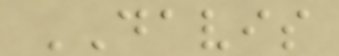DAVIS
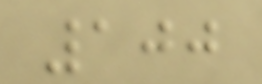100
